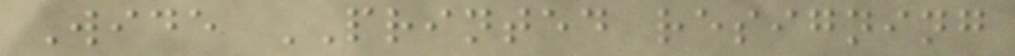Wide PRINTED resigning
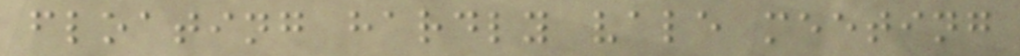floating hardly vale meeting
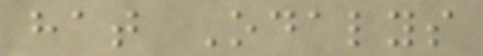hat Odalys
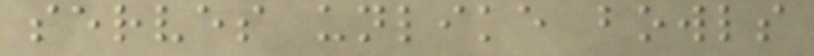serves unlike bowls
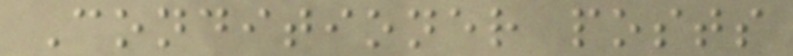Conditioner posts
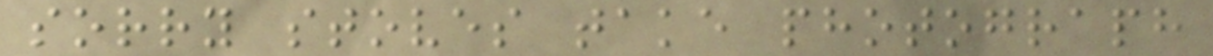sorry stoves take photograph
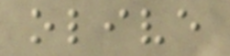olive
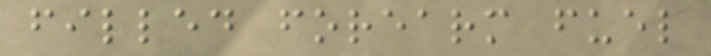filled forearm fuel
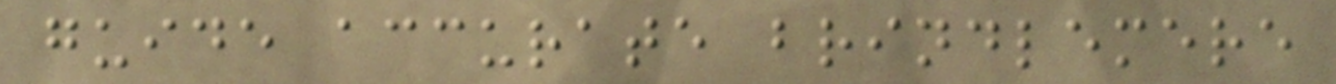guide accurate brindlemere
